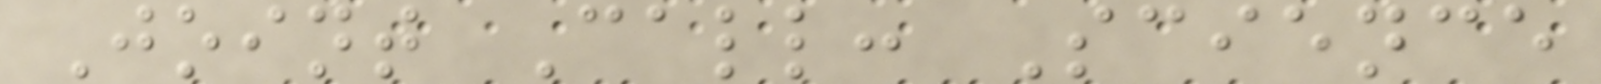Joint Call: Science
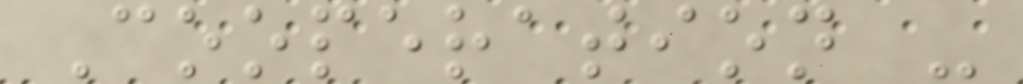Cooperation -
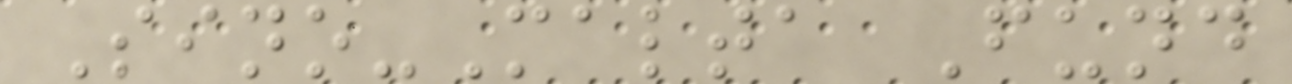Sino-Malta Fund
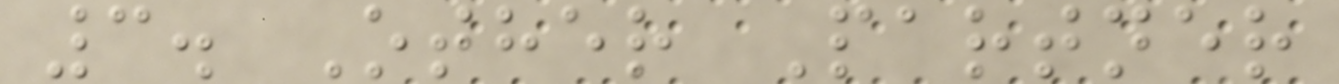3. Other Partner
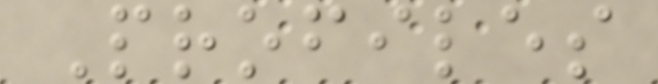Profiles
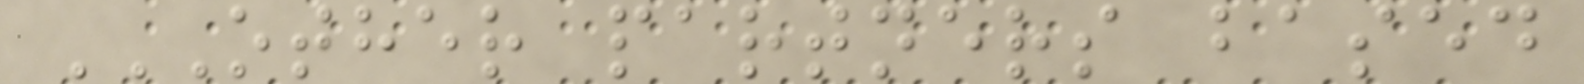OTHER PARTNERS BASED
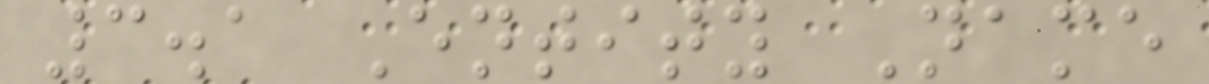3.1 Entity Name
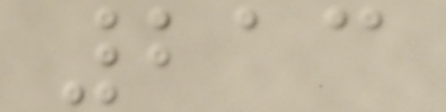213
